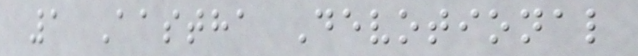1 Aastha Devotional
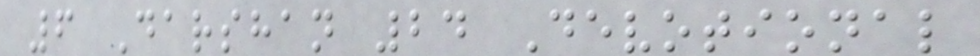6 Darshan 24 Devotional
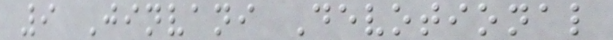9 Jinvani Devotional
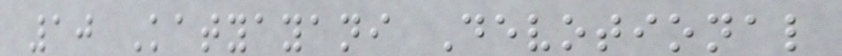10 Katyayani Devotional
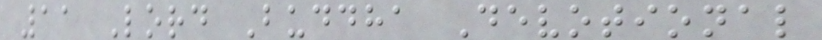11 Lord Buddha Devotional
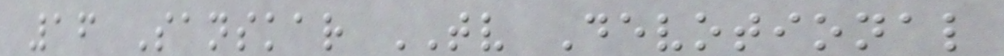16 Sanskar TV Devotional
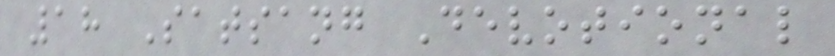18 Satsang Devotional
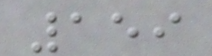159
